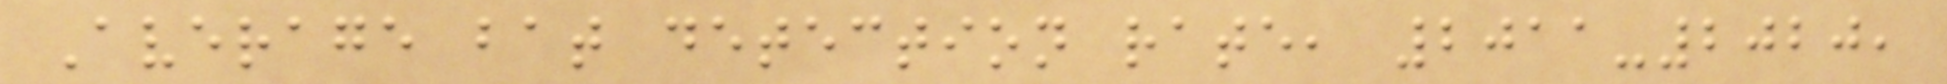Average bat detection rate, 2011-2020,
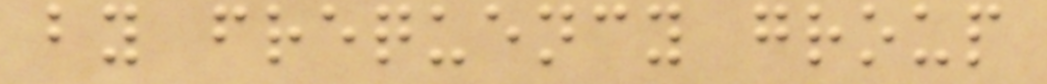by frequency group
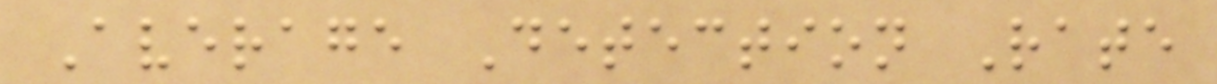Average Detection Rate
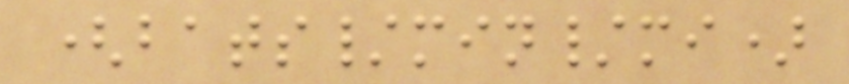(bats/min/mi)
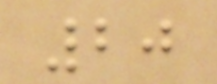20
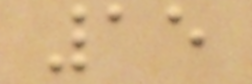15
